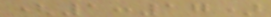(1:17)
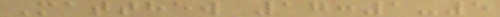Matthew 17:1-5
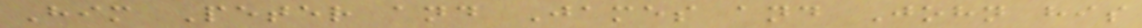Him Peter and James and John his
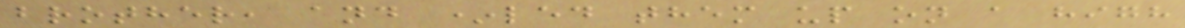brother, and *led them up on a high
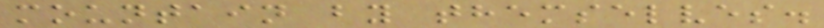mountain by themselves.
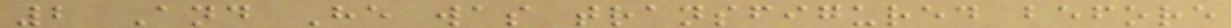2 And He was transfigured before
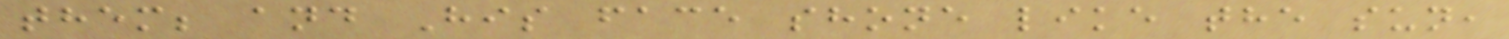them; and His face shone like the sun,
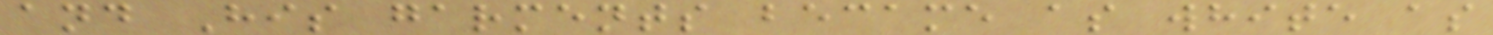and His garments became as white as
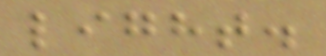light.
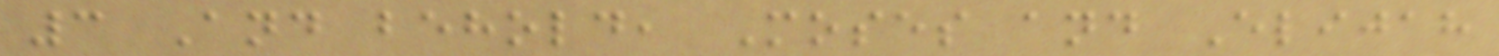3 And behold, Moses and Elijah
